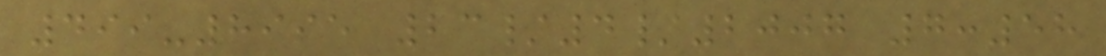499-8995 23/4/2007 7:58
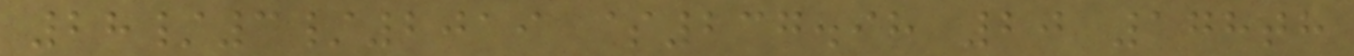28/3/2019 $237.98 20 178th
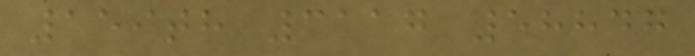159th 3117 58847
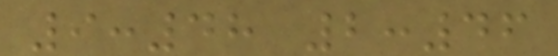9:48 2:46
